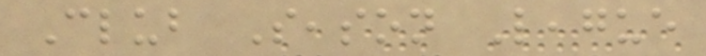Club Season League
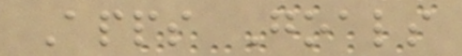Apps Goals
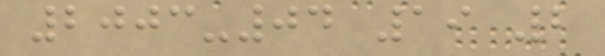2003-04 19 2
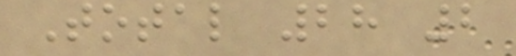Total 28 2
